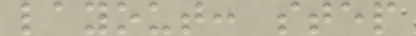layout: step
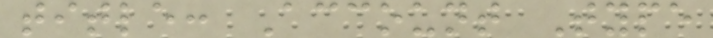title: Account Type
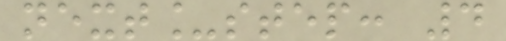next_step: 4
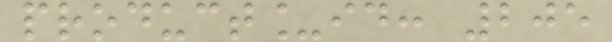product_id: 205
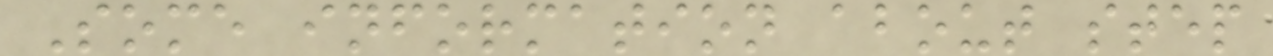Some information about step
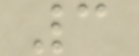3
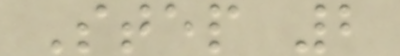Step 2
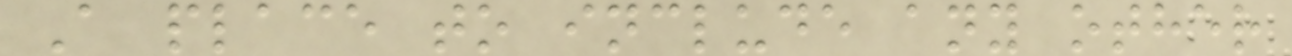A place to include any other
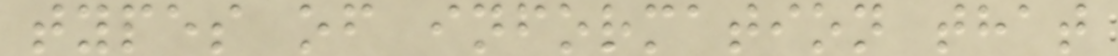types of information that
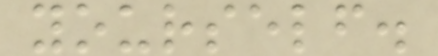yourself.
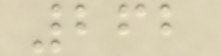262
